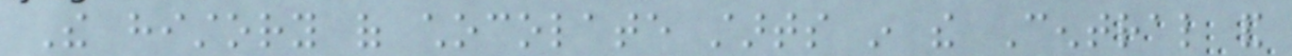The history of chocolate starts in the Central and
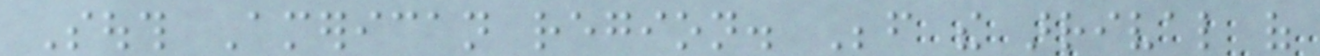South American region. Before the arrival of
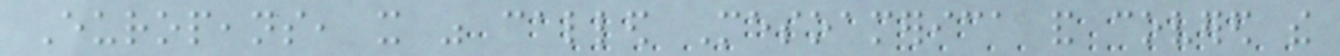Europeans, it was called Mesoamerica and covered the
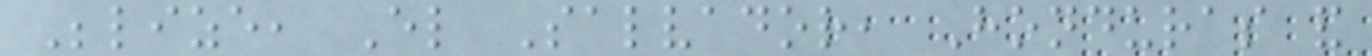Belize, El Salvador, Honduras and
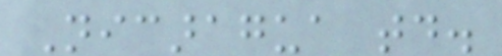Nicaragua today.
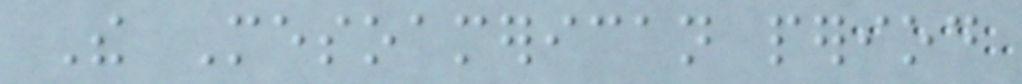The Mesoamerican period
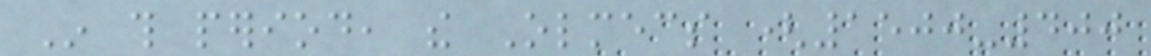In this period, the Olmecs (1500-400
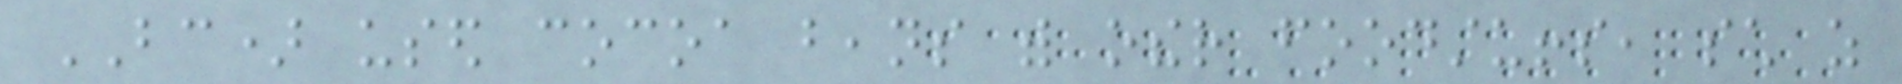BC) used cocoa beans with other foodstuffs, such as
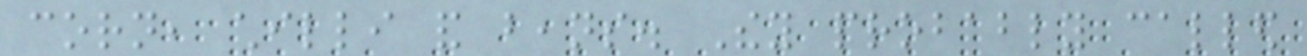corn, chilli and beans. They probably called
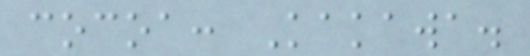cocoa: Kakawa.
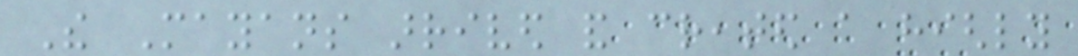The Mayans arrived and created a highly
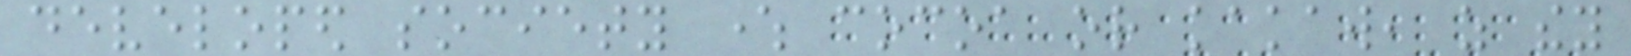developed society where cocoa or kakaw, as they
